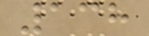138
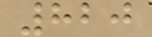820
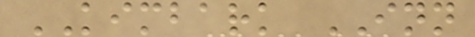KIMBARK INN
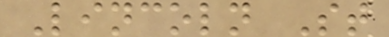Lincoln St
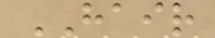HAIR
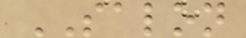SALON
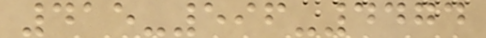415-596-4474
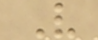V
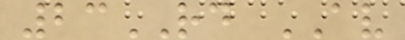23RD AV
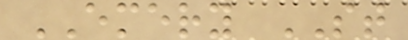EMERY ST
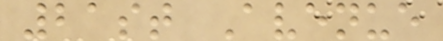21st Avenue
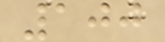100
